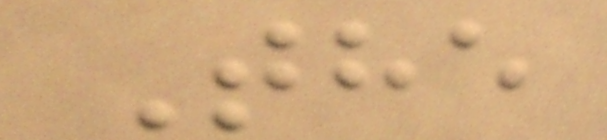The
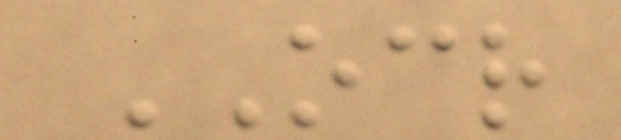OCR
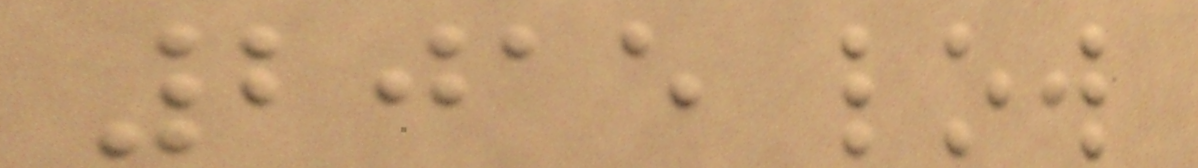2015 low
